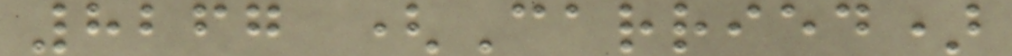8267 (Carried)
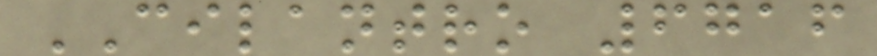CILANTRO 6716
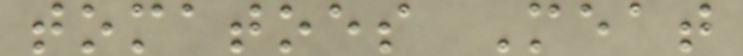tomatoes Meat
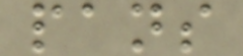pans
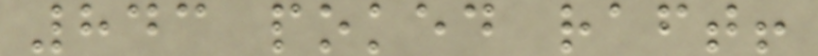843 poked raft!
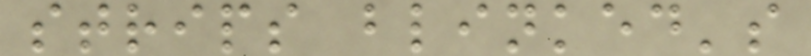strips blinked's
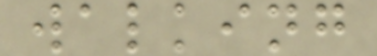walking
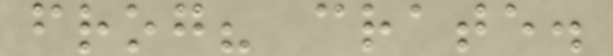frog? crate.
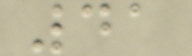41
